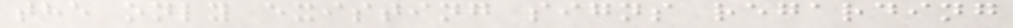the only existing signs regarding
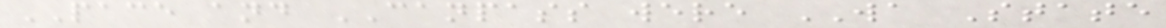PACE and CANPASS were WA State
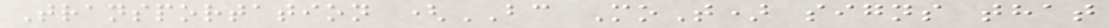Transportation (BC MoT) signs that
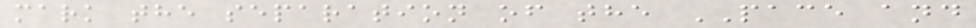mark the separation of the PACE and
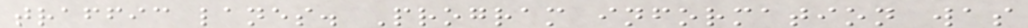traffic lanes. Program information was
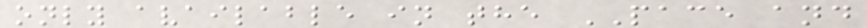only available in the PACE and
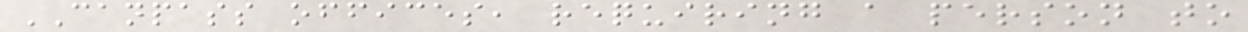CANPASS offices, requiring a person to
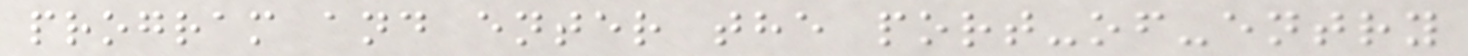program and enter the port-of-entry
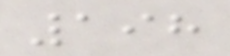198
